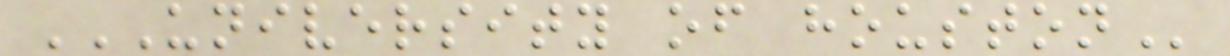UNIVERSITY OF HOUSTON
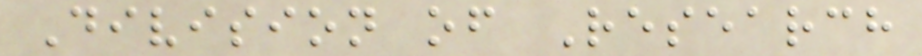Division of Research
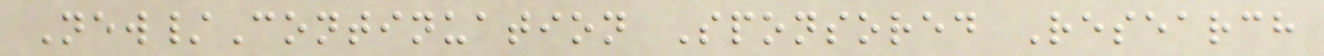New/Continuation Sponsored Research
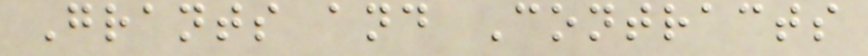Grants and Contracts
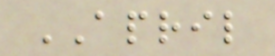APRIL
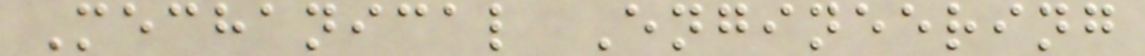Mechanical Engineering
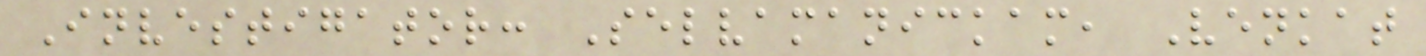Investigator: Selvamanickam, Venkat
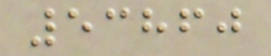53860
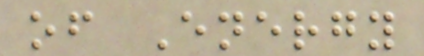of Energy
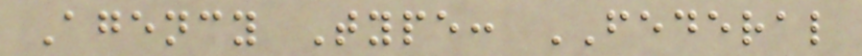Agency Type: FEDERAL
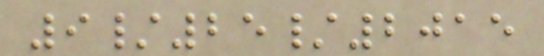9/25/2015
